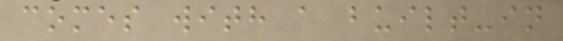comes with a built-in
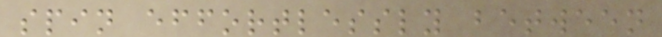spin effortlessly between
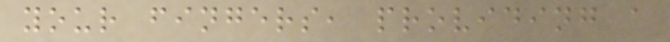your fingers, providing a
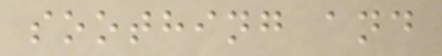soothing and
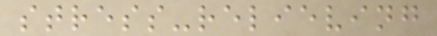stress-relieving
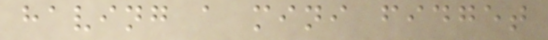having a mini fidget
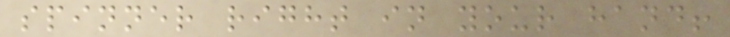spinner right in your hand!
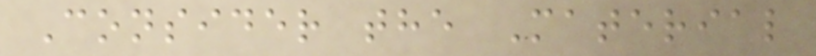Consider the Material
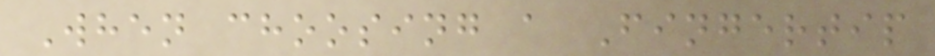When choosing a Fingertip
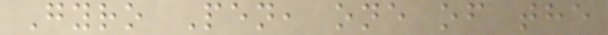Gyro Pen, one of the
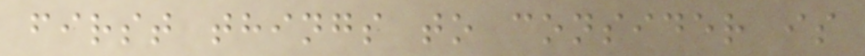first things to consider is
